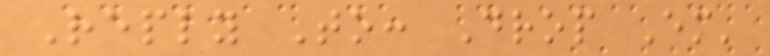Reply To: Drop Em'
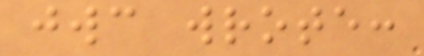jwc wrote:
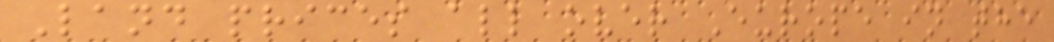Land prices all over Europe in the
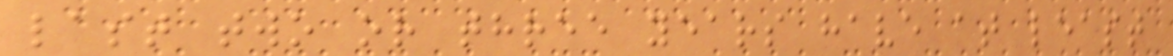last two or three years have at least
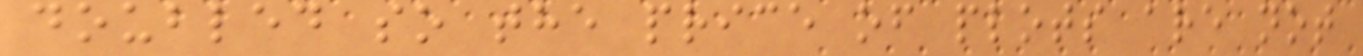doubled so the price of plots are not
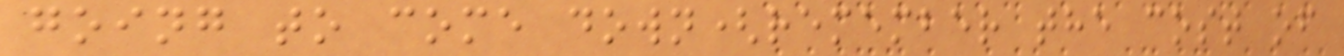going to come down(remember the cost of
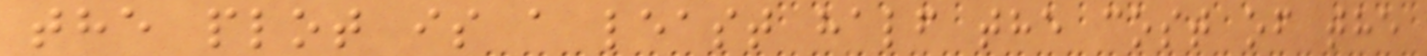the plot is a least half the cost of the
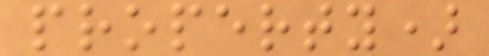property)
